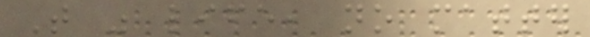That was life, no matter
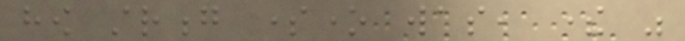how strong someone was, there was
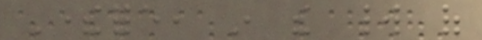Therefore, in the world of
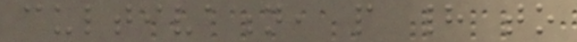cultivation, people had to
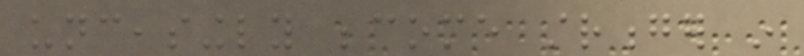unceasingly become stronger in
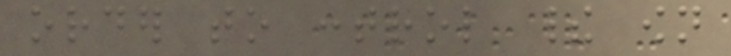order to control their own
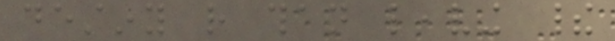destiny rather than leaving their
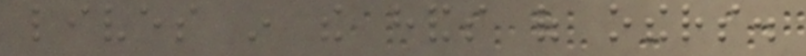lives in the hands of others.
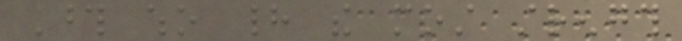Those who had the most strength
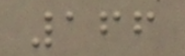166
